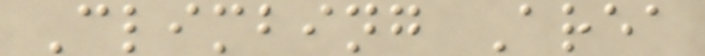Climbing Area
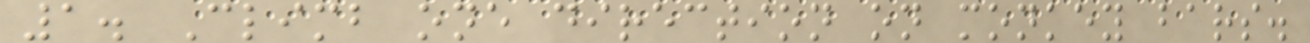1. Climb one direction on monkey bars.
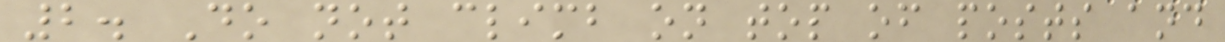2. Do not climb on top of posts and
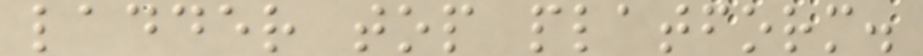ladder top platform.
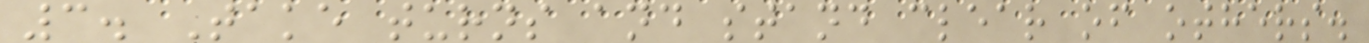3. Take turns and stand clear of others.
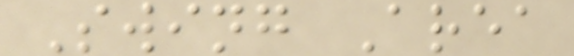Swing Area
